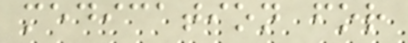medication for
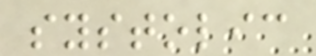systolic
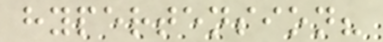hypertension?
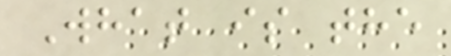What is the
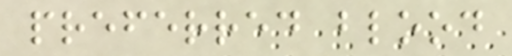preferred blood
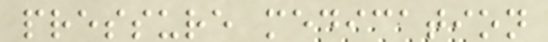pressure medication
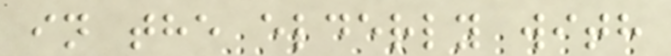in the elderly with
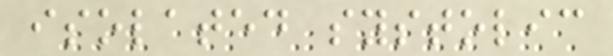isolated systolic
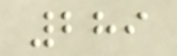289
